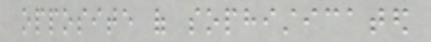opposite of sophisticated
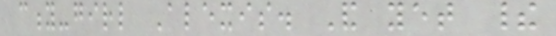city-girl Alexis. And yet their
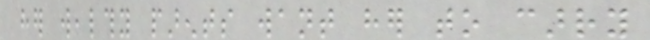her wealthy parents want her to carry
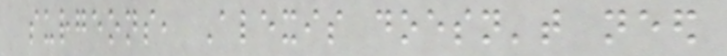surgeons, Alexis doesn't need
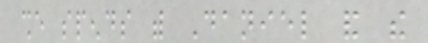she spends with Daniel and the
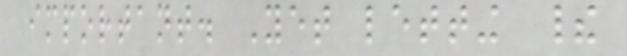important. Yet letting their
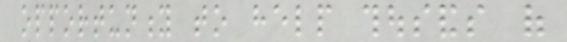opportunity to help thousands of
